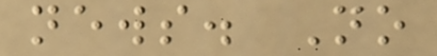news. No
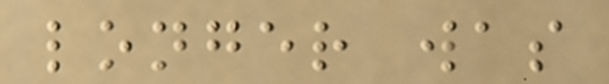longer was
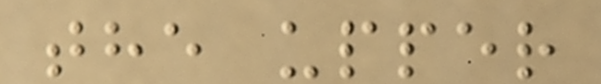the upper
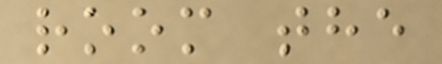room the
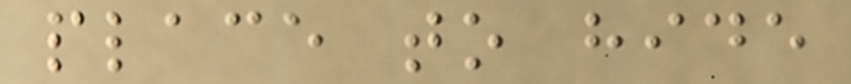place to hide
